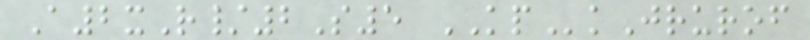A2xR/2S5 KPkJrurof
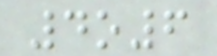4o6
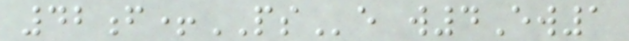42f+PSe w4Ew1
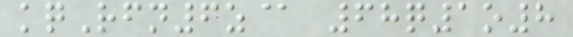kqRfn6z@ 68q1o8
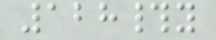128#y
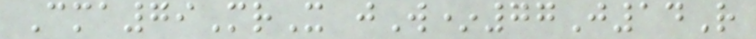Cma79MrX jW*77J14R
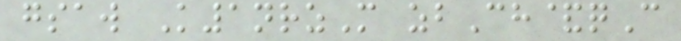gsaw K1nrzM zbCh&qC
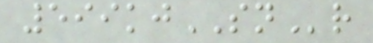599kjSNr
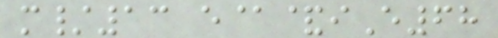m/13 e@&iE68
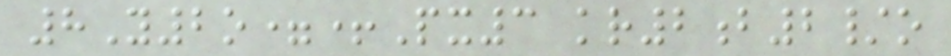8Y2o=+Px3 kr2b2/o
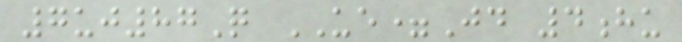7uj87Q UE=Jd 4hu
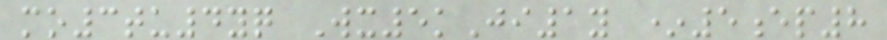mo3tu4yq Wx5kJi1y *5ep8
